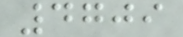4709
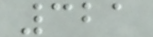321
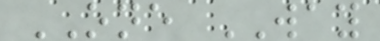ONE WAY
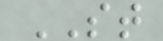ST
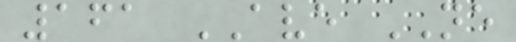161 AVE NE
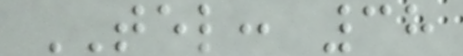TEL: 38
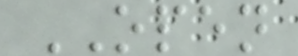OPEN
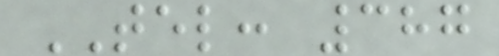TEL: 387
